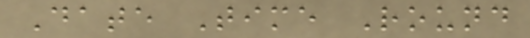Date Time Round
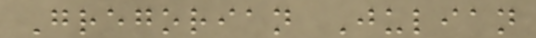Gregorian Julian
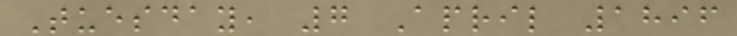Tuesday, 7 April 1896
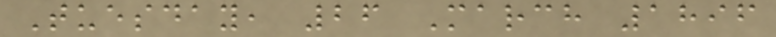Tuesday, 26 March 1896
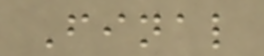Final
